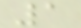1
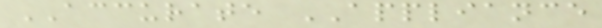ACCURATE APPLIANCE
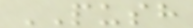PUSH
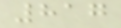817
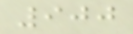900
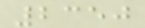2350
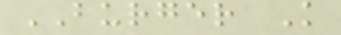BURGER K
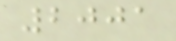2001
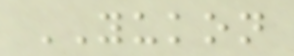YUKON
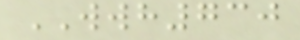WWH730
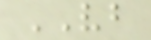VB
